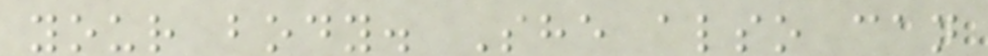your body. She also can
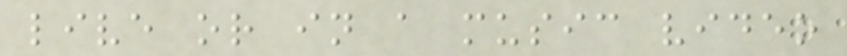live or in a music video
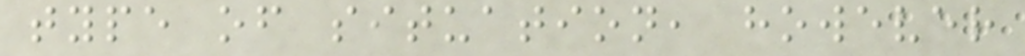type of situation, however
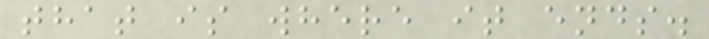that is where it ends.
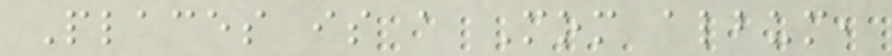Places is a Mom album,
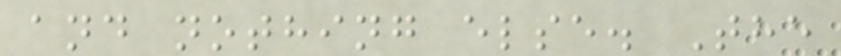and nothing else. The
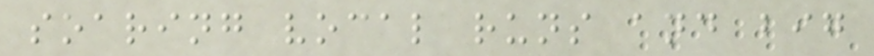soaring vocal runs and big
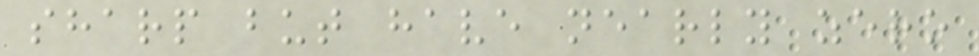sharp but have nearly zero
